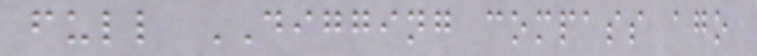full DIGGING compass ago
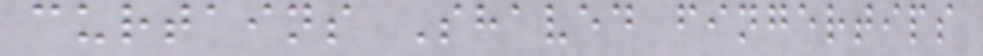curtains Shaved fingertips
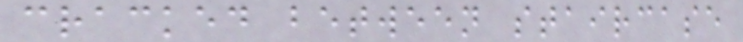cracked between staircase
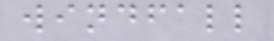windfall
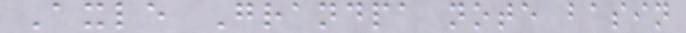Axle Grandpa note basin
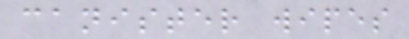canister wipes
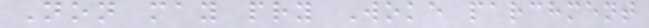Non may pry Woke parchment
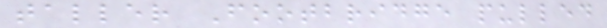taller Footbridge pulled
